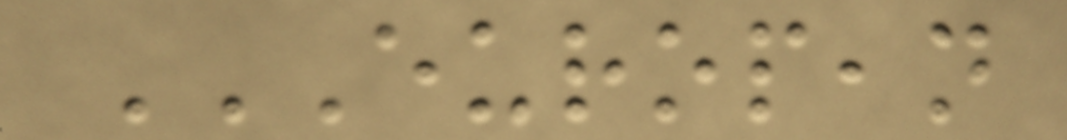EUROPEAN
